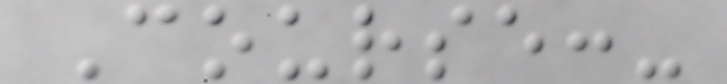Course:-
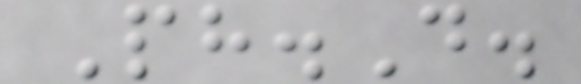Ph.D.
